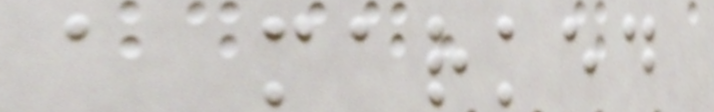a marked
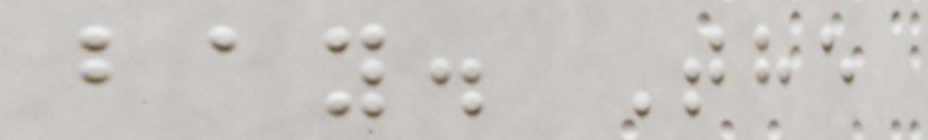bay. The
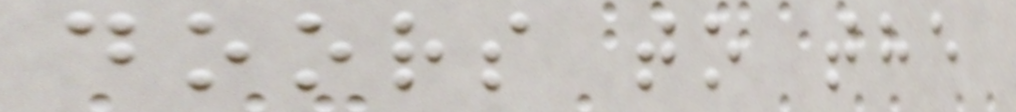doors to the
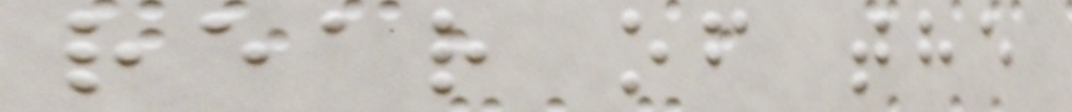rear of the
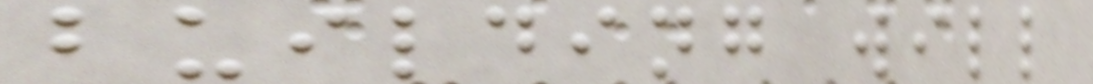building will
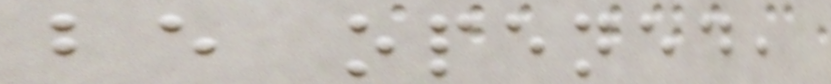be opened,
